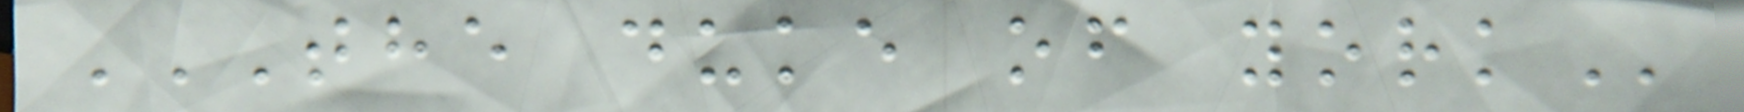THE DUKE OF YORK
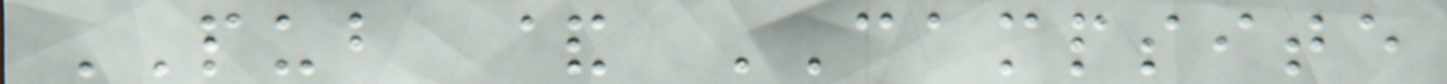PUB & CAMPSITE
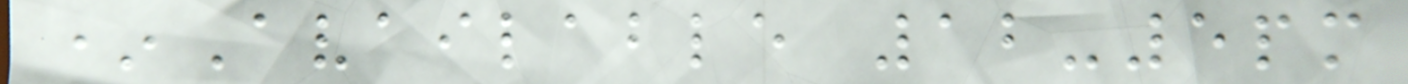*Available 12-5pm
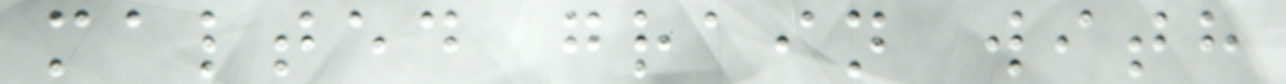malted grain with
